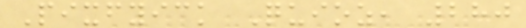Pixfyick Quioz, 280
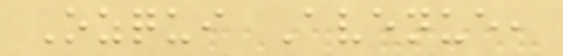Ozqui Avenue,
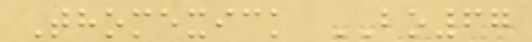Thomexick BO67
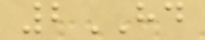2HD
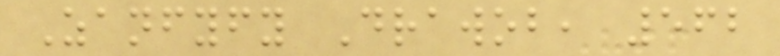Zanfyfy Drawob, 562
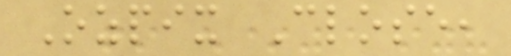Ozpix Close,
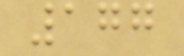177
